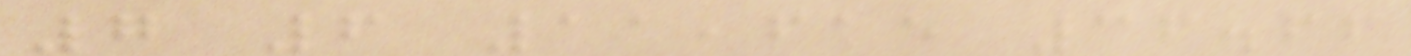7 6 11,615 36.66
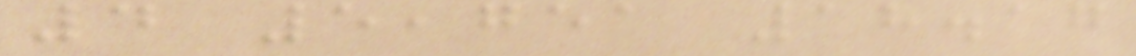4 5,751 18.17
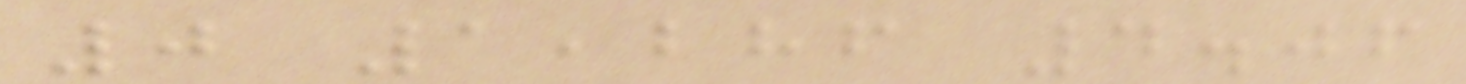0 1,286 4.06
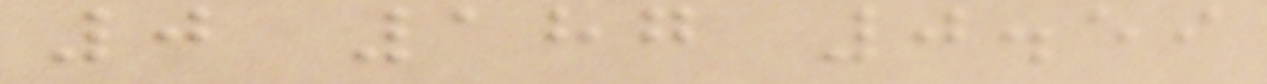0 187 0.59
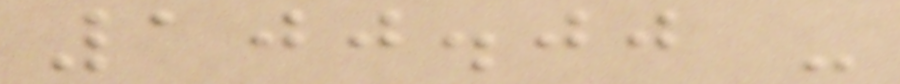100.00 -
